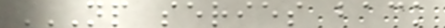NP SERIES BACK
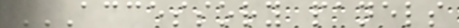ACCESSORY PANELS
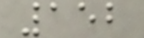152
